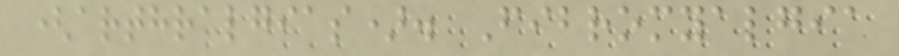(arthralgias). Fibromyalgia
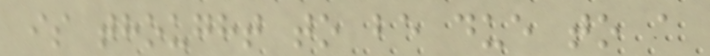is thought to be due to a
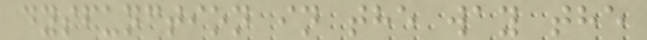dysfunction in the way the
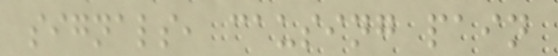signals, causing pain
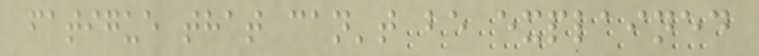fatigue that can't be explained
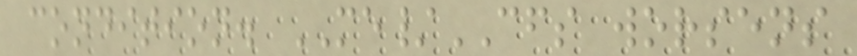condition. ME/CFS worsens
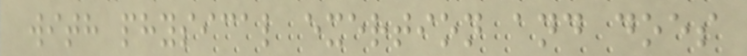with physical exertion and does
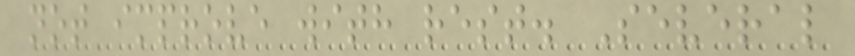not improve with rest. Several
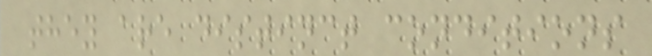they are distinct conditions
